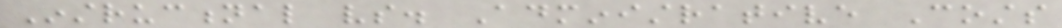Instructional vs. Administrative Costs
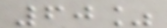60%
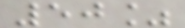50%
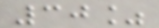30%
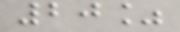20%
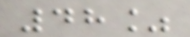48%
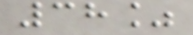38%
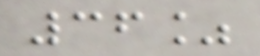36%
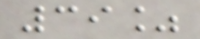39%
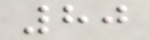80
